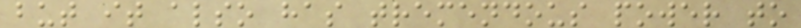but it also has tremendous power to
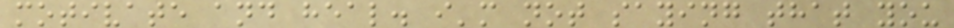motivate and heal. i'm not saying that you
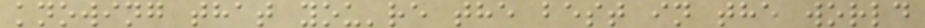knowing that you're the best in the world
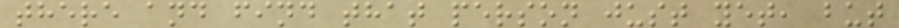there and find that person just yet, but
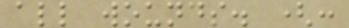all wounds. (:
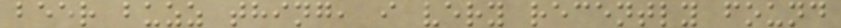beer buzz thing, i very recently found
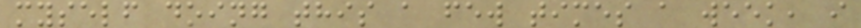myself doing this a few times a week, i
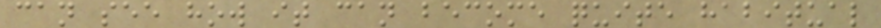can see how it can become quite habitual
